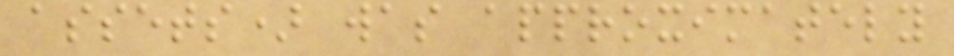assets) was approximately
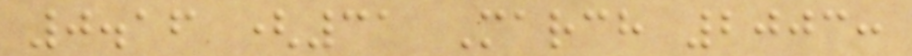0.16 (31 March 2003:
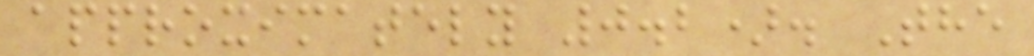approximately 0.2). The
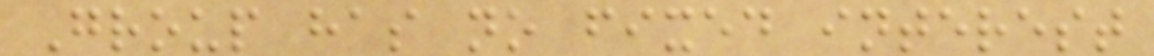Group has no fixed interest
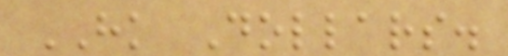HK Dollars.
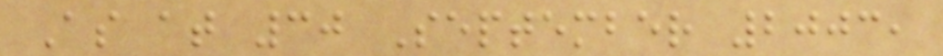As at 30 September 2003,
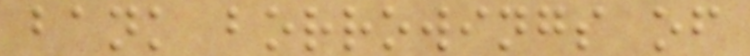bank borrowings of
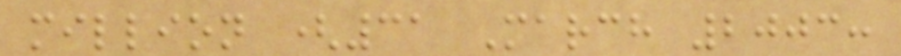million (31 March 2003:
